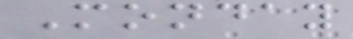Monday
